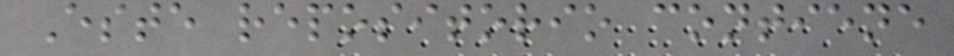Este repositorio contiene
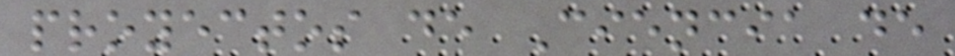proyectos de Ciencia de
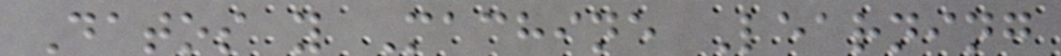Datos y Machine Learning
